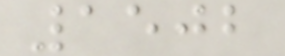1502
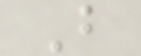B
